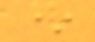*
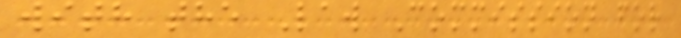with the Law Commission for
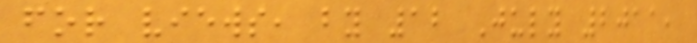for views, by 12 July 2011,
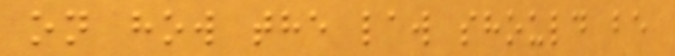on how the law should be
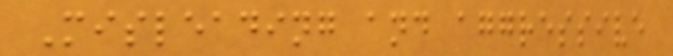Misleading and aggressive
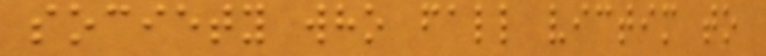society who fall victim to
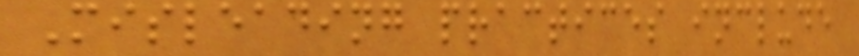Misleading practices include
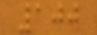100
